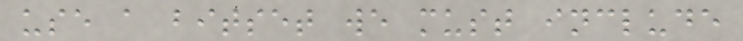use a bitset we must include
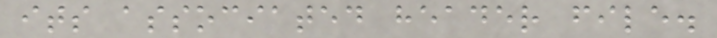its associated header file.
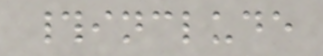#include
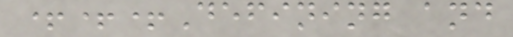+++Defining and
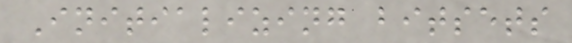Initializing bitsets
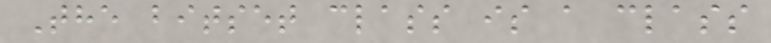The bitset class is a class
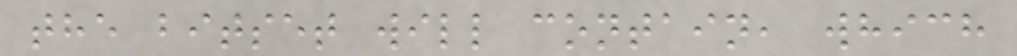the bitset will contain, which
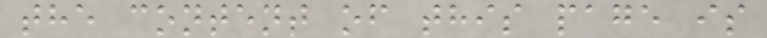the content of this page is
